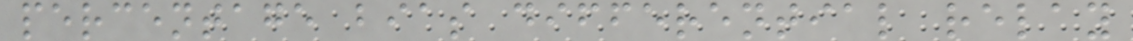percentage bias differential relay
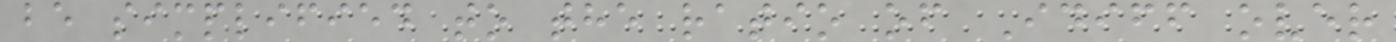be simplified to the ratio of Idiff over
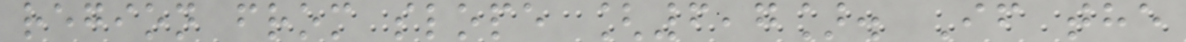region from slope [6,7]. If the
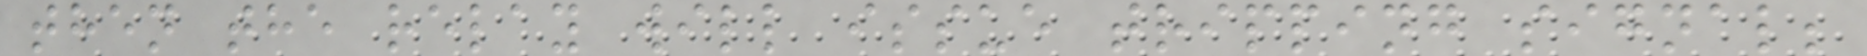then the relay will issue tripping signal;
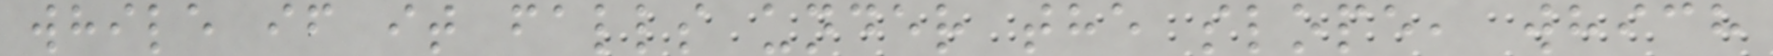while if it falls under the slope, which
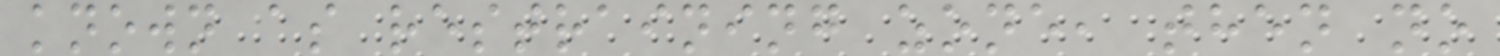known as restraining zone, then no
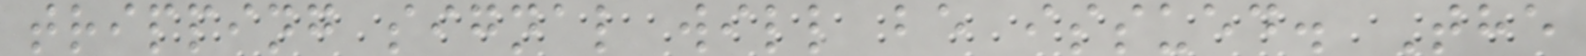tripping signal will be issued. The
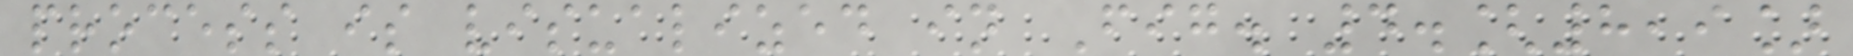process is visualized in Fig. 4.[8,9]
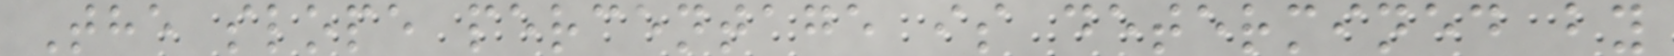The slope percentage is determined by
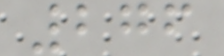276
